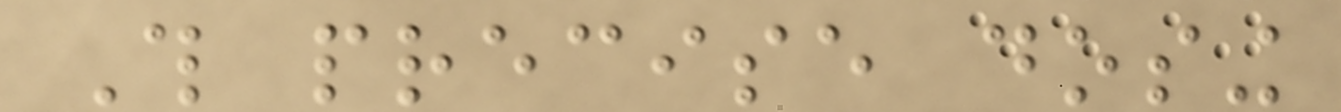This precise dosing
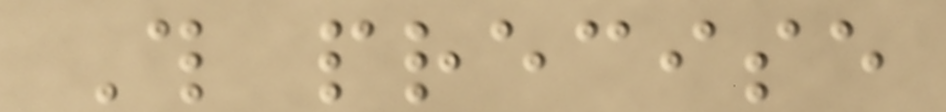This precise
